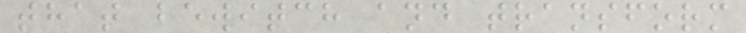that bewitch and transform
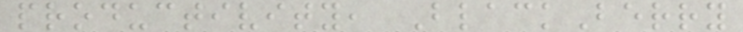productivity, BlackBerry
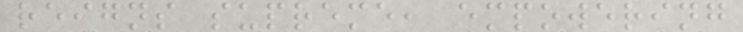reigns supreme, empowering
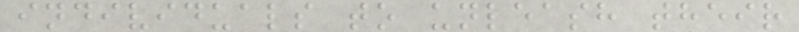individuals to unleash their
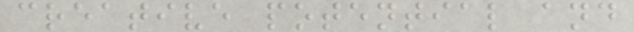creative potential and
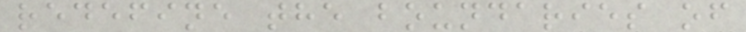redefine the boundaries of
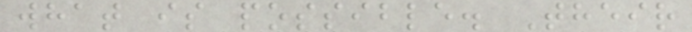what is possible. Their
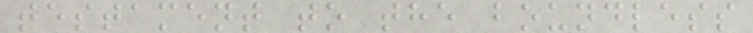testament to the boundless
